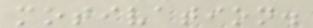motivation.
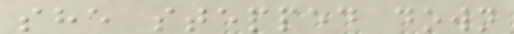she stepped down
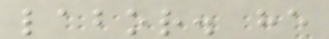labor. he
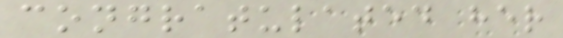congratulated her
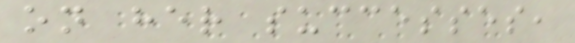on her successes,
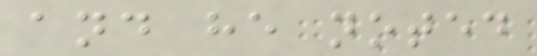and he noted
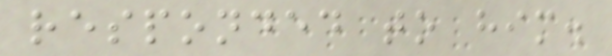responded to him.
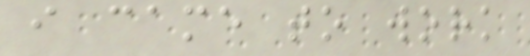i came to work
